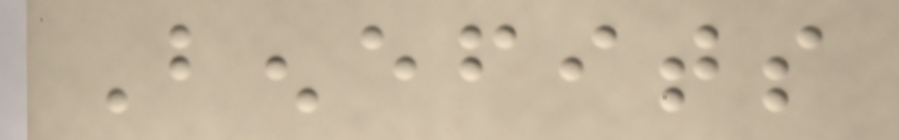Benefits
